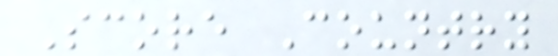Score Country
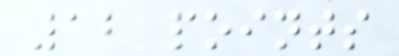12 points
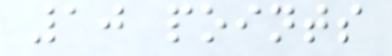10 points
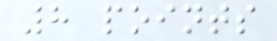8 points
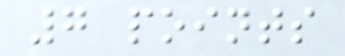7 points
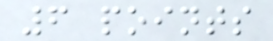6 points
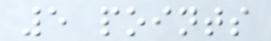5 points
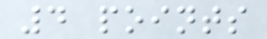4 points
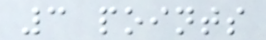3 points
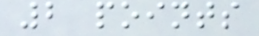2 points
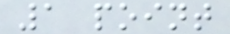1 point
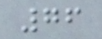76
